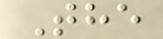The
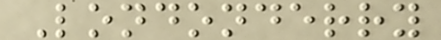Londonderry
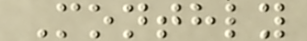Monthly
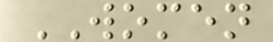WOMEN
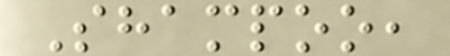Shampoo,
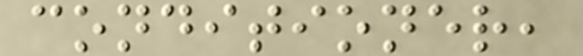conditioner,
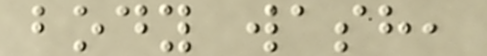body wash,
